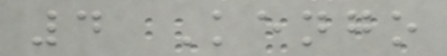4 Kengo
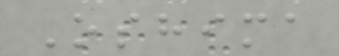Oshima
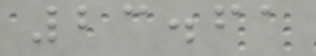23.61
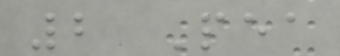2 Pea
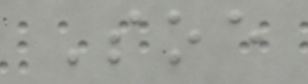Soe
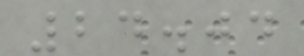24.04
